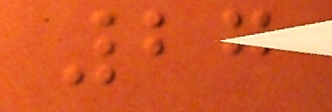27
